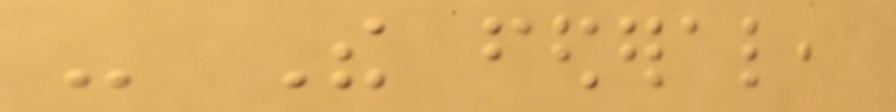- The federal,
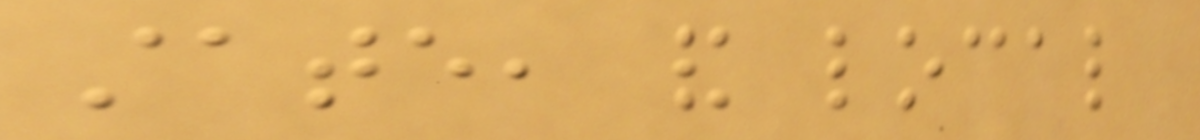state, and local
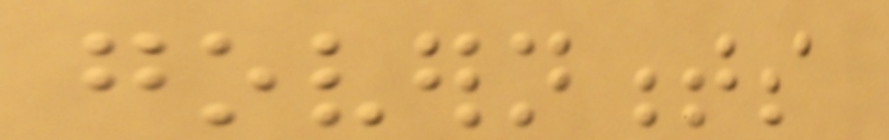governments
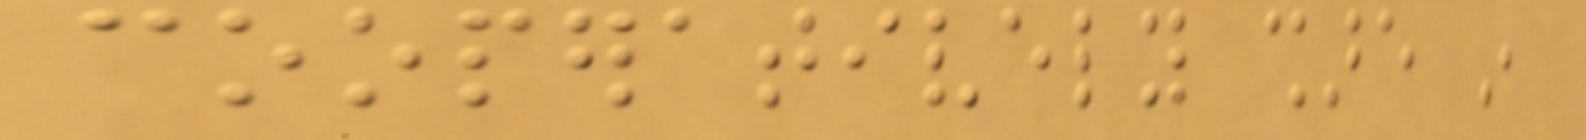cooperatively share in
